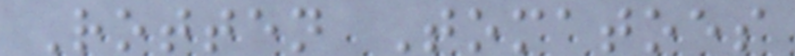Rotten Tomatoes
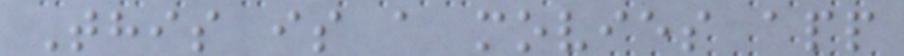This is a movies app
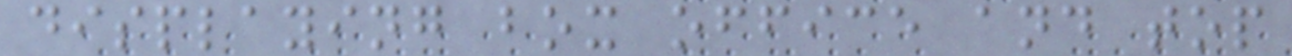displaying box office and top
